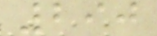290
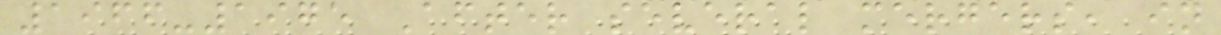1966-1975 After several mergers, in
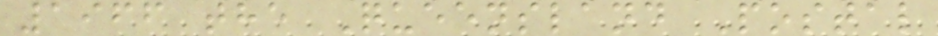1966 the Queensland Postal
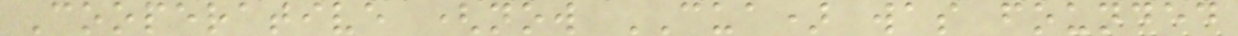Cooperative (now CUA) was founded
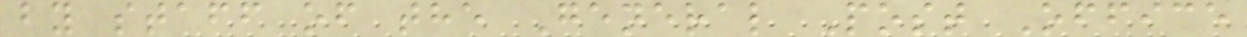by staff of the General Post Office
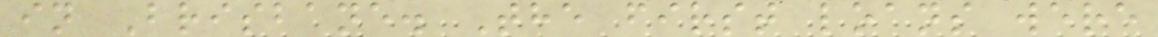in Brisbane. The first loans were
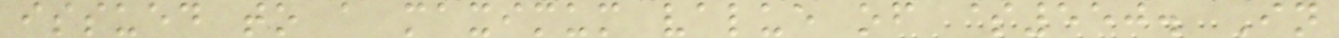issued to a maximum value of $550. In
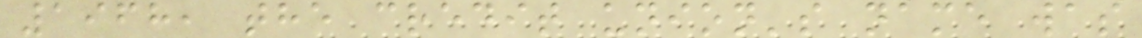1968, the credit union's name was
